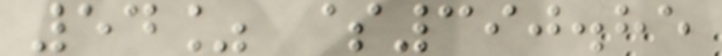54% $390.85
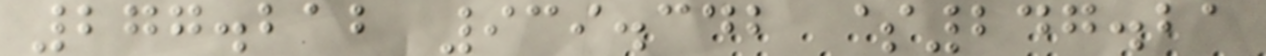277.212 939.342 $247.21
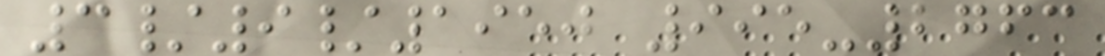3/9/1950 995-2763
